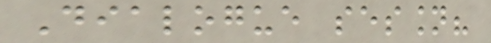Dialogue session?
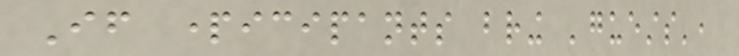If participants bring 'guests',
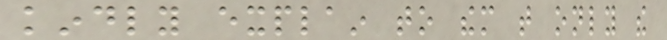kindly explain to them that only the
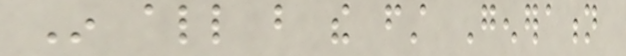In all but the first Generation
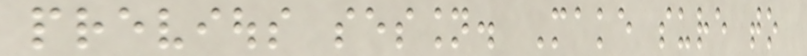previous session. Make sure to
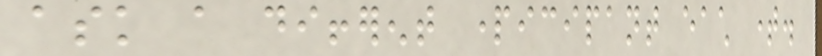ask a different participant each time.
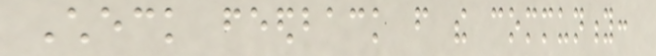Check feedback from the community:
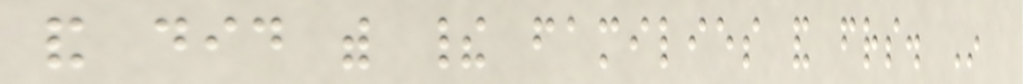and did with their families and friends. In
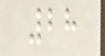28
